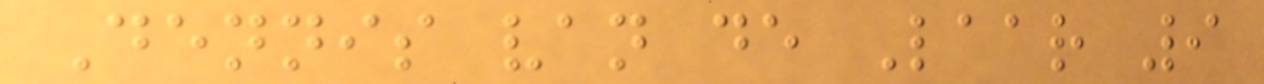Dennis van de Laar 9
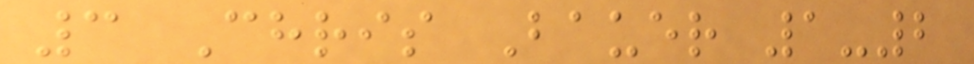3 Chris Bauer 1-2
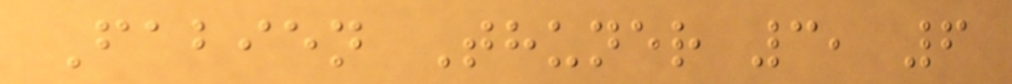Fabien Thuner 3, 6
